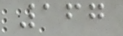167
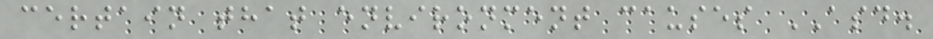certain that environment causes ASD.
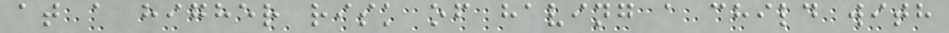at a higher risk of having a child with
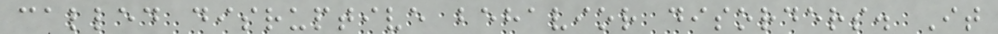called disruptive behavior disorders. It
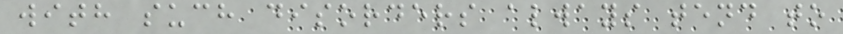with such disorders always tend to
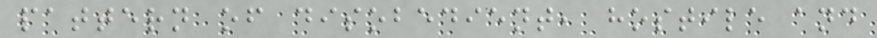pattern of disobedient, hostile and
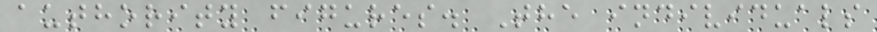authority figures. The individuals
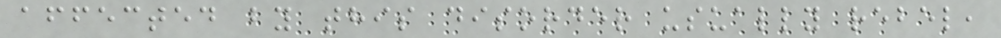affected by this disorder usually rebel,
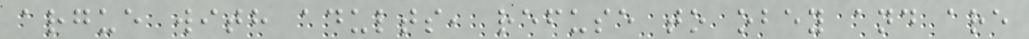argue with adults, refuse to obey and are
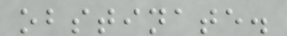obstinate.
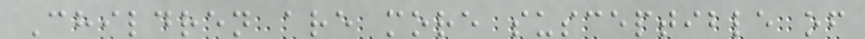Children are more susceptible of
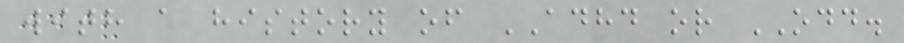with a history of ADHD or ODD.
